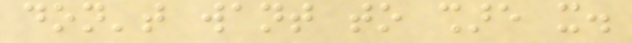don't want to share it.
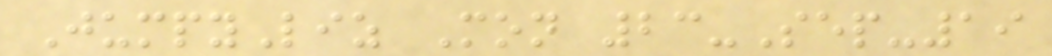JumpyLiz Mon 23-Sep-19
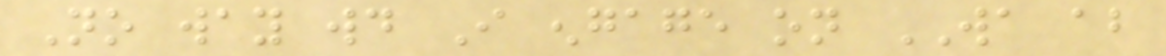No way would I engage on WA about
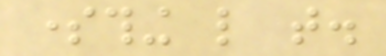something like that.
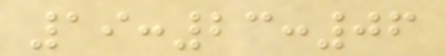19:23:06
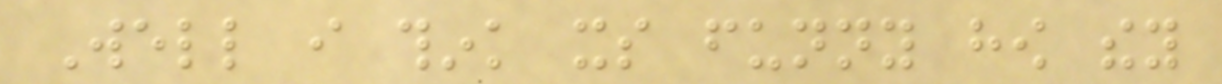Well i think its funny how they
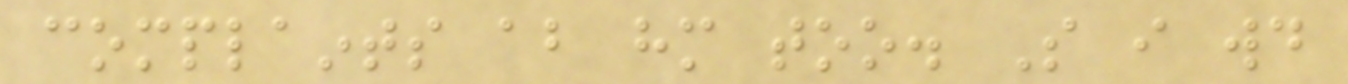complaints about him too. So i would
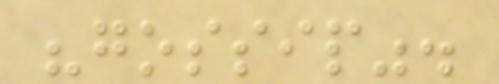"gossip".
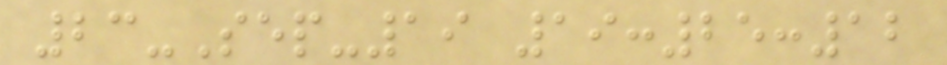23-Sep-19 19:25:12
